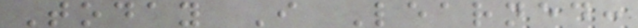Today I Learned:
